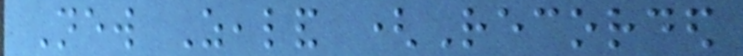New Zealand (Recorded
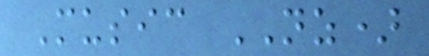Music NZ)
